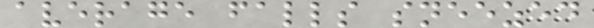average falls sneezed
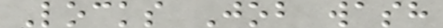Locks Job wash
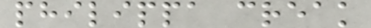philippa creak
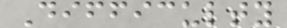Difficulty
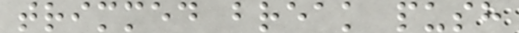trimmed break push
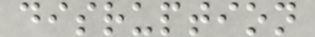disruption
